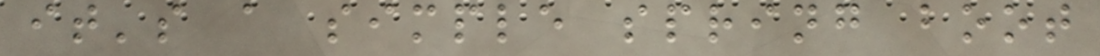it's a simple spring boot
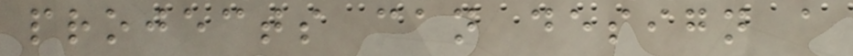projects can design a
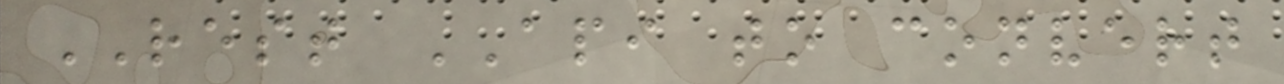REST API to convert
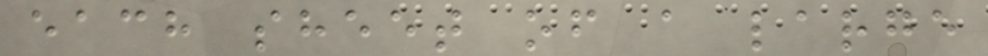each sheet of a large
